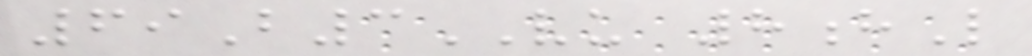69B3VU 8hL
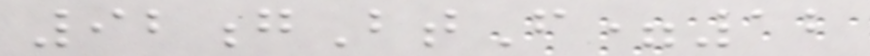92gBtF=12
